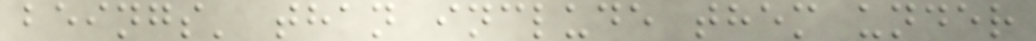beings' than include them under
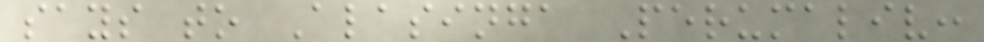says to Alasinga Perumaliv:
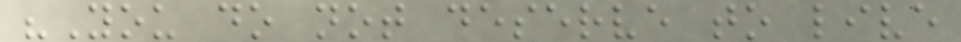"You do not deserve to live
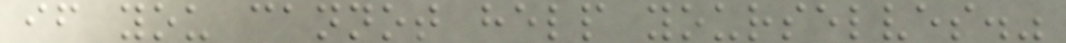if you cannot help yourselves."
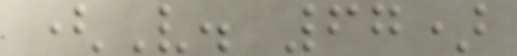(V. 67)
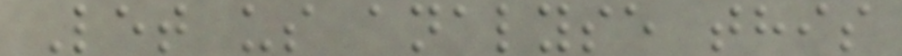Let us analyse this
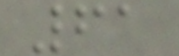61
